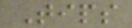Tips
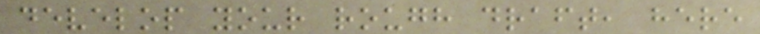develop your rough draft, here
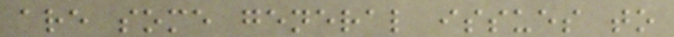are some general issues to
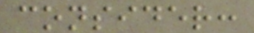consider:
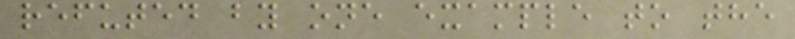refuted by one example to the
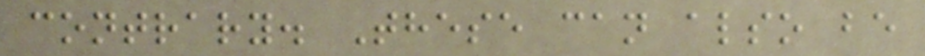contrary. These can also be
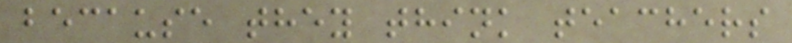because they think teachers
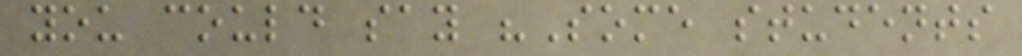you could say "Some students
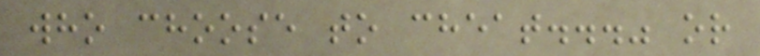who choose to cheat..." or
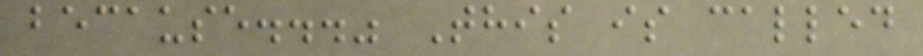because..." This is called
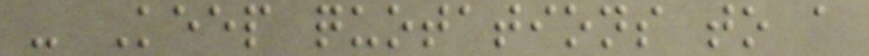- Keep quotations to a
